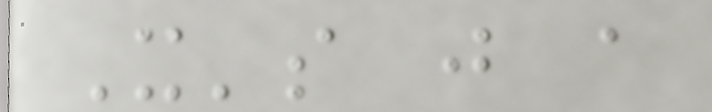It's just a
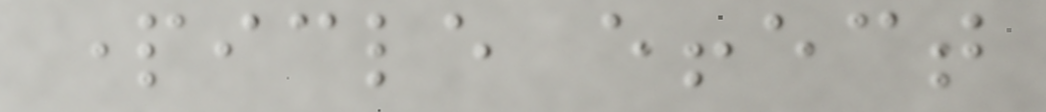particle effect
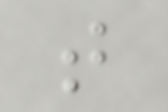that
